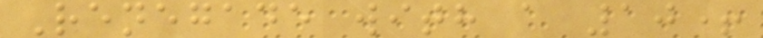Renegade with a 10+
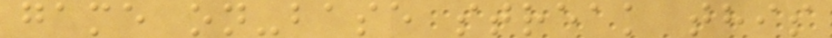game on-base streak this
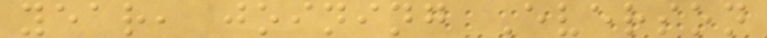year, joining Everson
